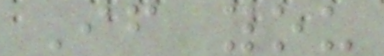If you
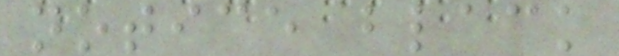notice black
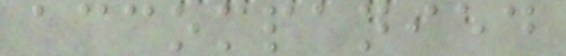accompanied
